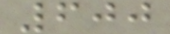600
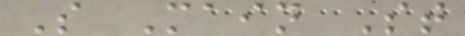S Main St
